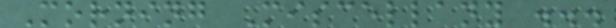Morning Miscellany ...
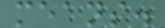means.
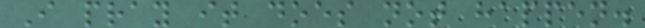I pray it does not happen.
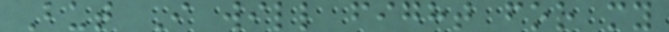But I will fight for my
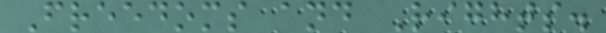Freedoms and Rights.
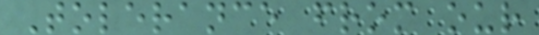Tolerance from our
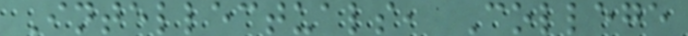Intellectuals, College
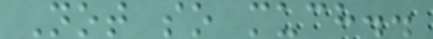Not so much..
